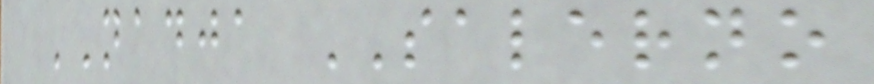NADJA SALERNO
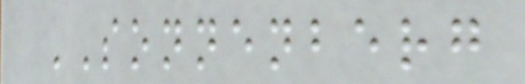SONNENBERG
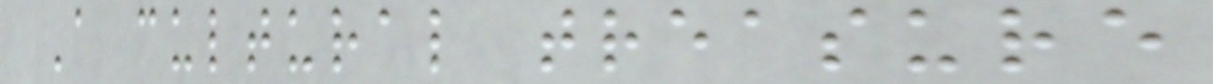A cultural treasure
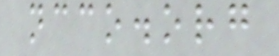ncco.org
